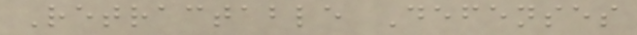Retractable Defenses
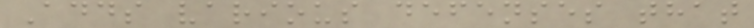Adds various defenses that
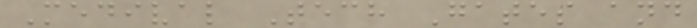Medival Tech Gates and
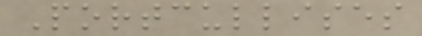Portcullises
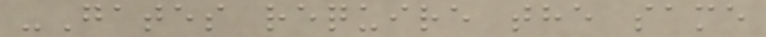-Gates require the same
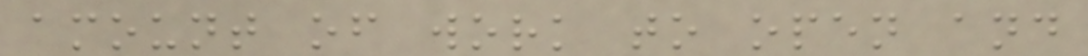amount of work to open and
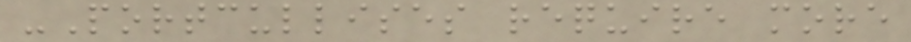-Portcullises require more
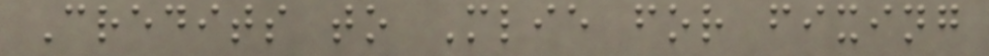Credits to Mlie for fixing
